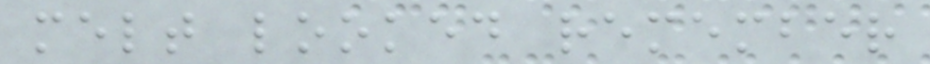melt looked remember
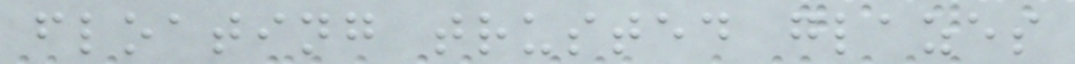floating trusted glazes
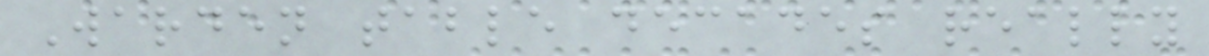Warden table decades really
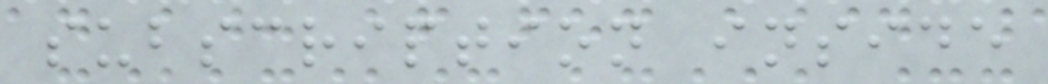subscription inside
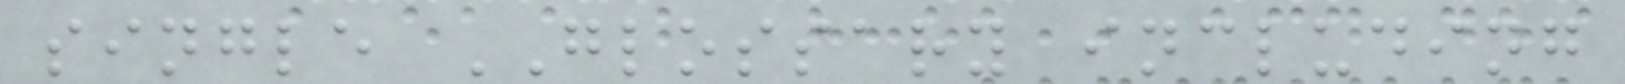single GLOSSARY including
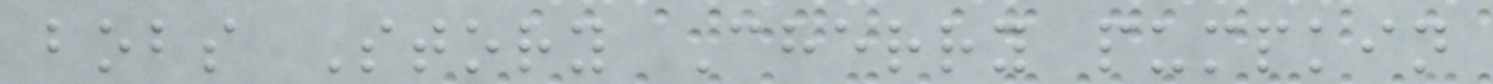bobs Story Cherry pumpkin
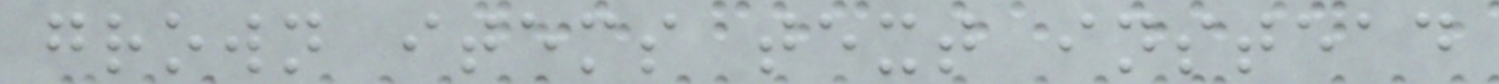grown items text instead
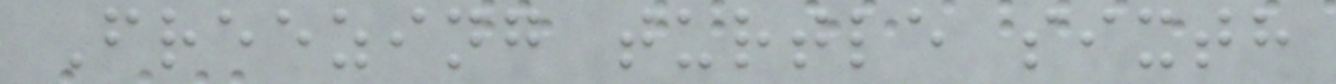Freezing turtle sixth
